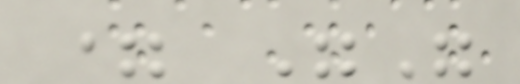= ""
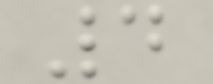4
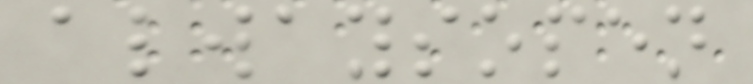alwaysopen
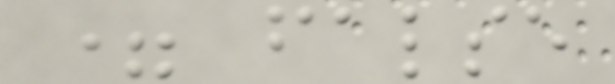= false
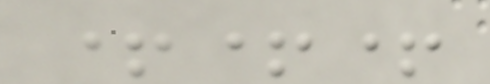+++
